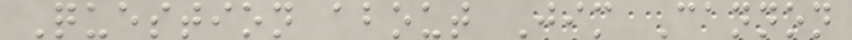Question about Jim Cannon
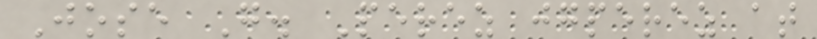Jose G. Perez jgperez at
